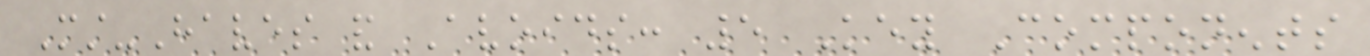Must-Haves and Avoids: 5 Key Components
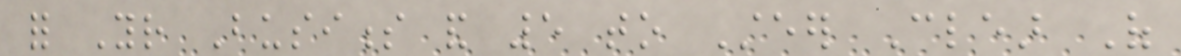for Your Business and 5 to Steer Clear Of
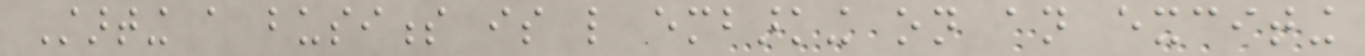Starting a business is like embarking on an exciting
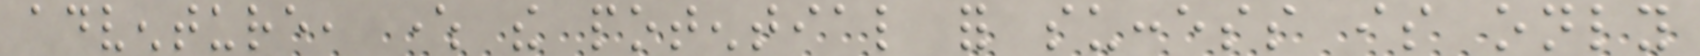adventure, where the potential for success is only
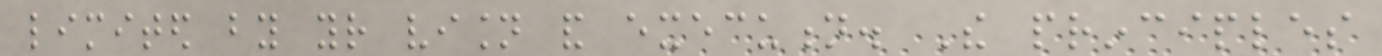limited by your vision and execution. The principles
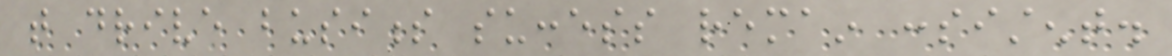that drive business success remain consistent.
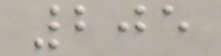205
